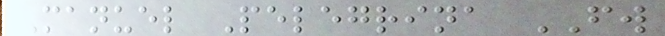Manuel Pelegrina FW
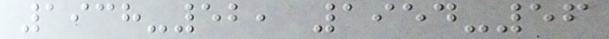1938-52, 1954-56
